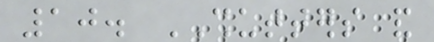10. SHUTTERS and
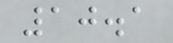10.1
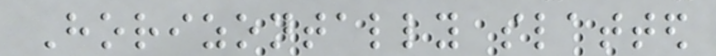Horizontally slatted
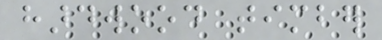hardwood timber
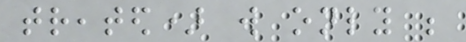treated) will only be
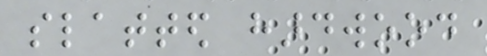slatted hardwood
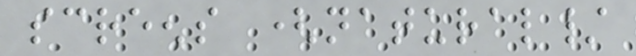screens (natural/
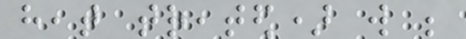heat treated) will be
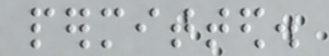permitted.
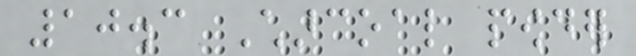10.3 Charcoal powder
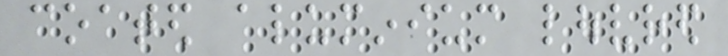coated aluminium louvred
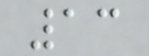13
